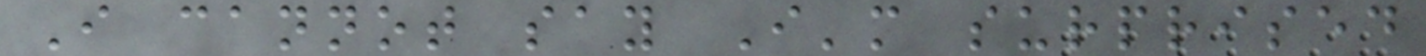I cannot say I'm surprised
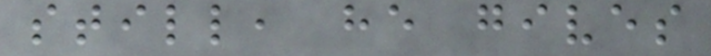still, he gives
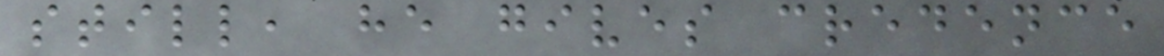still, he gives credence
